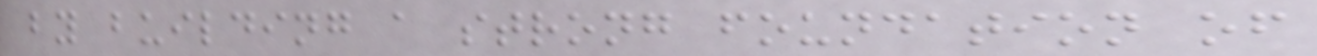by building a strong foundation of
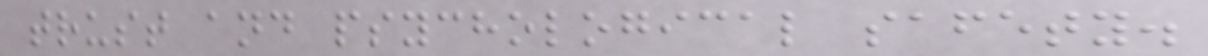trust and psychological safety.
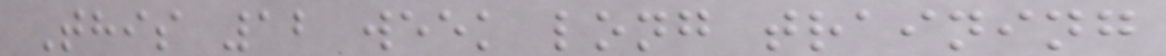This 12 week long training
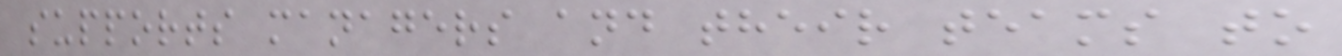supports managers and their teams to
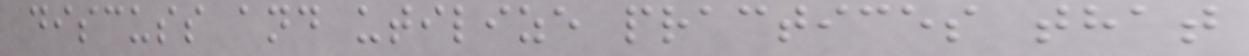discuss and utilize practices that
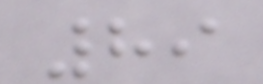89
